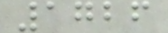1726
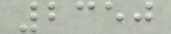2350
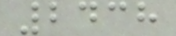2438
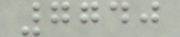7740
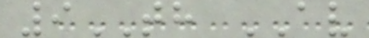9TH AV
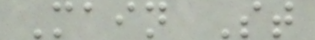Main St
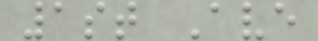1st Ave
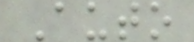Auto
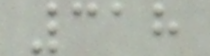318
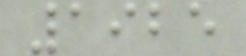1925
